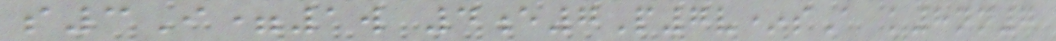s3I=1w 4e7P7v*sA k8nn7
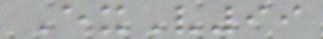ExV99
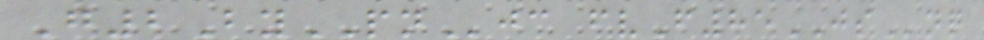G2ByPNjc fvF85JSnq
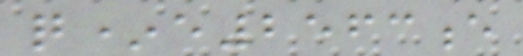q*e2563e
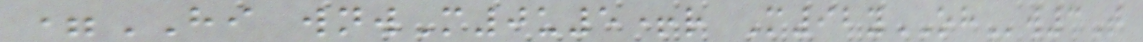=HI wnwM0u5+r M92yOHw3T
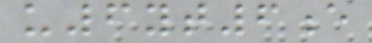u6yt6e
